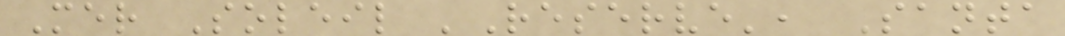Mer Soleil 'Reserve', Santa
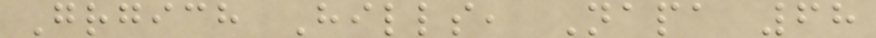Grgich Hills, Napa 68
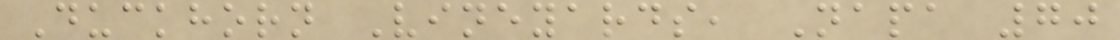Duckhorn Vineyards, Napa 70
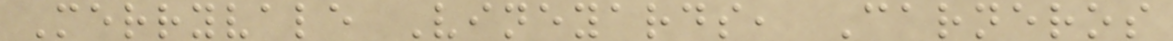Merryvale Vineyards, Carneros
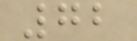72
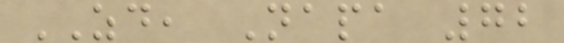ZD, Napa 72
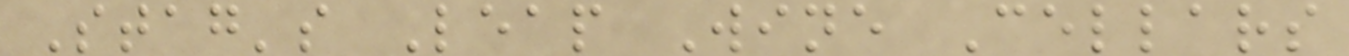Stag's Leap Wine Cellars
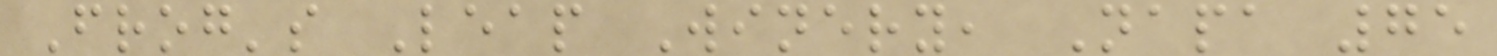Frog's Leap Winery, Napa 75
